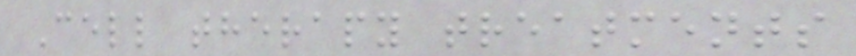Cell therapy treatments
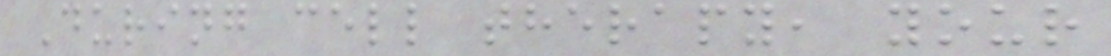During cell therapy, your
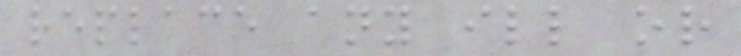replace any ill or
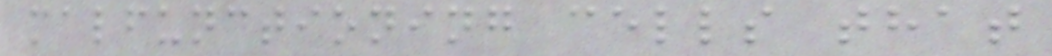malfunctioning cells that
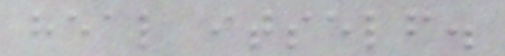heal itself.
